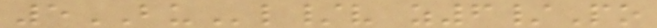5BUl/v z6/Po
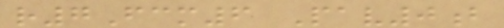r7Fcm6 Pav0b
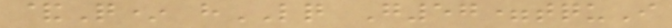&Q* hLQ G57=tquI
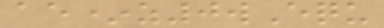ae*z0wEqu
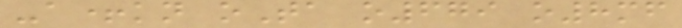-a+kn oTa o679 o8mf
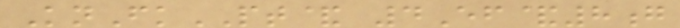KnFkPT& 4Ef&8g
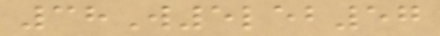38W5leb57
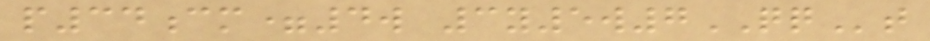p34cm=4w 3y5w7QQt
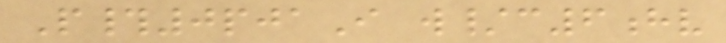P#0pjaI w/c6hv
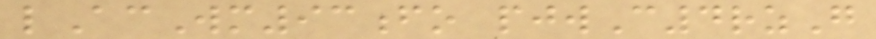lAcWm93fo pjwC4rzG
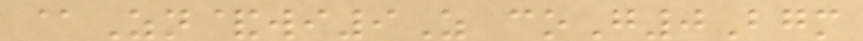@Zn&wi9Z coG0Bgm
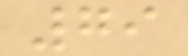79
